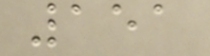151
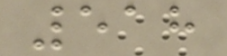518
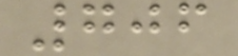706
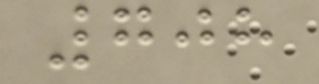708
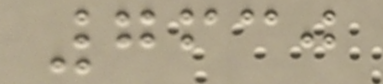7630
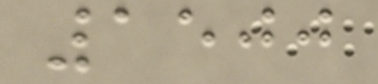1500
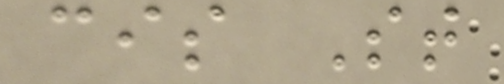cis St
